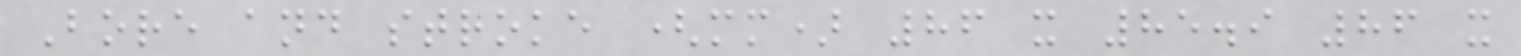Bore and stroke (mm) 86 x 85.9 86 x
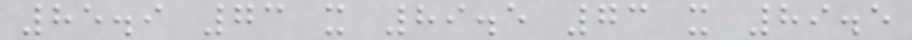85.9 73 x 89.5 73 x 89.5
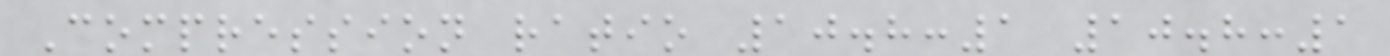Compression ratio 10.8:1 10.8:1
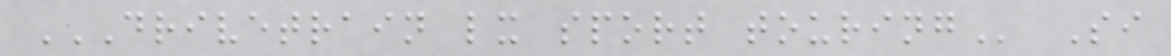DRIVETRAIN LX SPORT TOURING Si
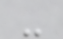-
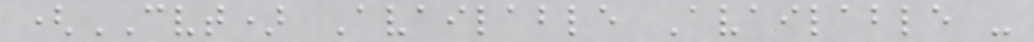(CVT) Available Available -
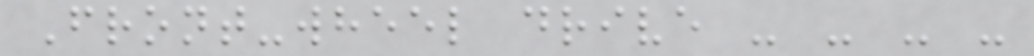Front-wheel drive - - - -
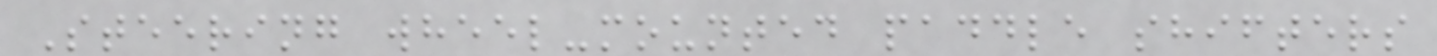Steering wheel-mounted paddle shifters
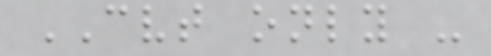CVT only -
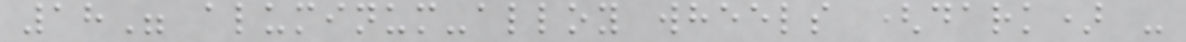18" aluminum-alloy wheels (dark) -
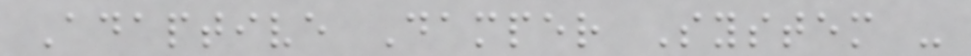Adaptive Damper System -
